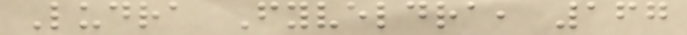Ludra Fyveldra, 167
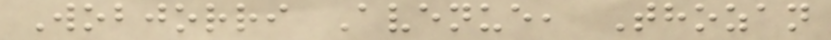Wobjorri Avenue, Thozan
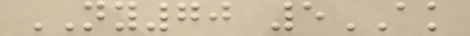NY70 5AK
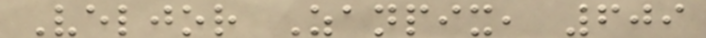Veljor Zanpix, 609
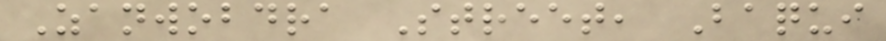Zanwobdra Street, Baqui
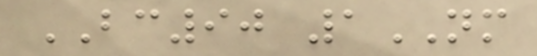BC90 1NM
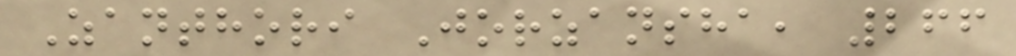Zanthori Jorzansha, 266
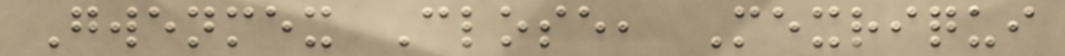Gwenmex Close, Mexriqui
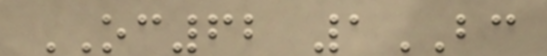OC62 1BC
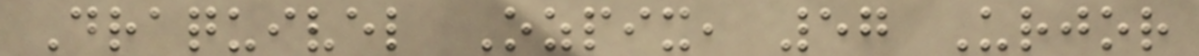Draquivel Ozpix, 57 Urjor
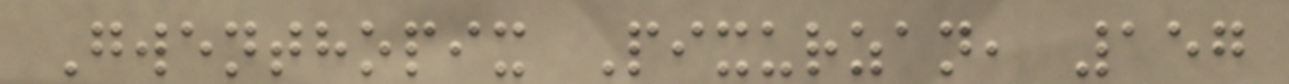Gwenthopix Pixurzan, 157
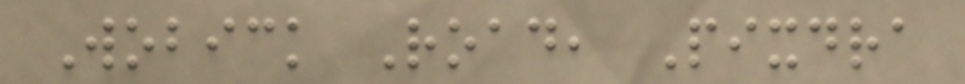Wobick Road, Pixdra
